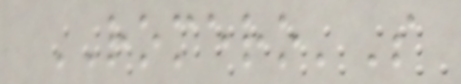ROMERO'S
